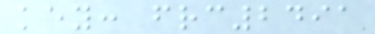key: frc2491
